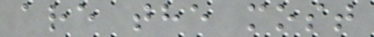are the most
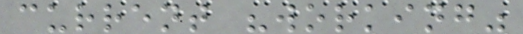current "working"
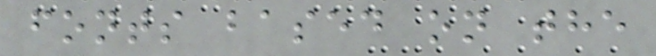fonts based on the
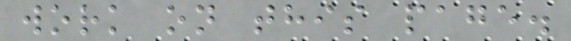work on this page.
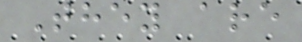They are
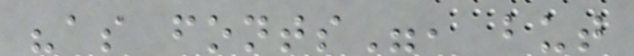"as fonts", but
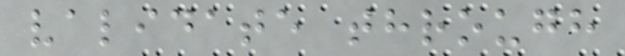validate through
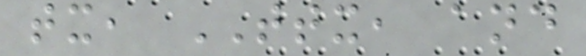tx, TTX, and
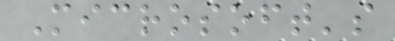Microsoft's
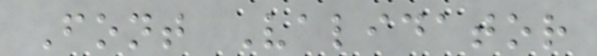Font Validator
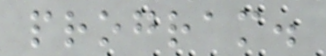program.
